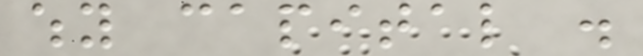why capital .
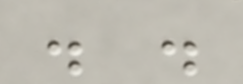. .
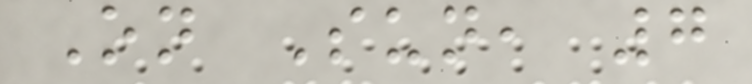On Sun, 7
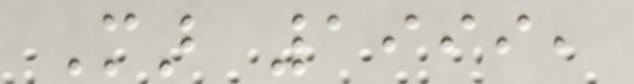Mar 1999,
